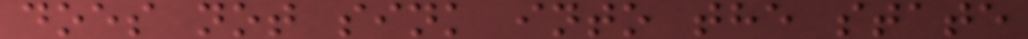does not sink into the state
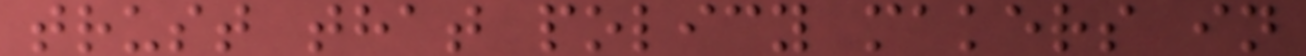trust that policy makers in
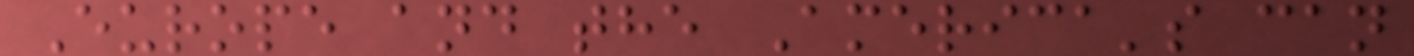Europe and the America's can
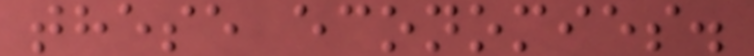these economies.
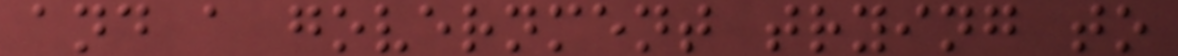and a government trying to
